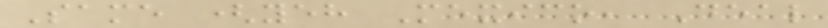Same (yeh Mexico, Deal
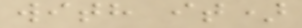with it)
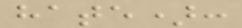hate):
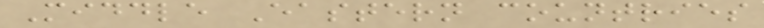Middle Eastern countries
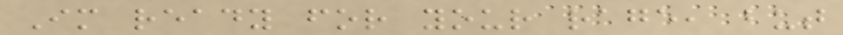Im ready for your rage, but
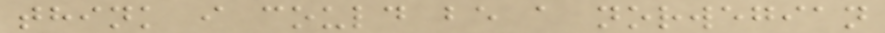think i could be a norwegian
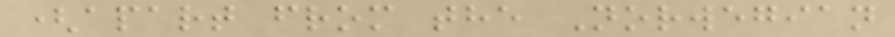(apart from the Norwegian
